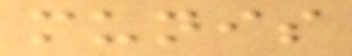munis
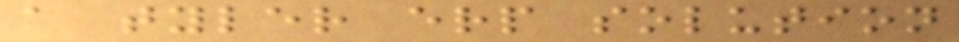a tyler erp solution
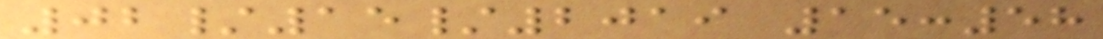02/15/2019 15:58
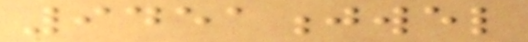9451jwel
